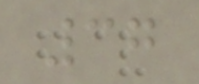37
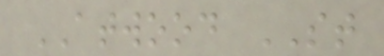ATWOOD ST
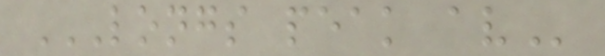LONGS PEAK AV
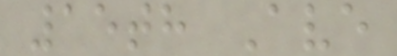15th Ave
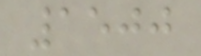1500
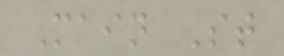Main St
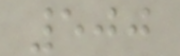500
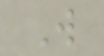W
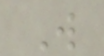W
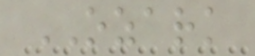OZARK
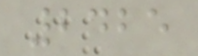2425
